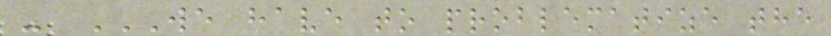- WE HAVE TO PROBLEMATIZE THE
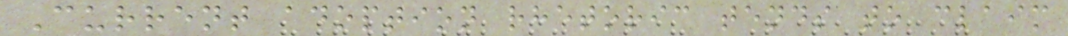Current adoption rhetoric tends to claim
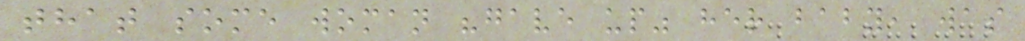that some woman "gave up" her baby, was
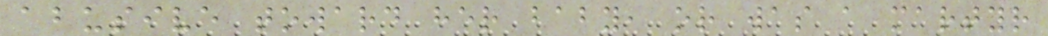abusive toward her baby, or was a martyr
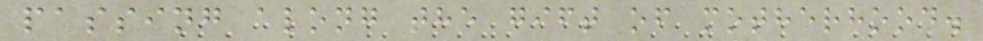passing along the gift of motherhood.
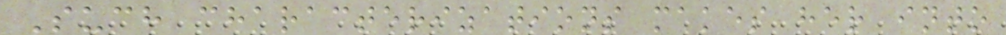Such characterizations makes her into
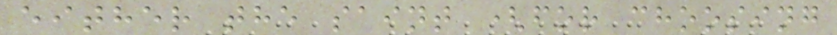either the saint (for choosing
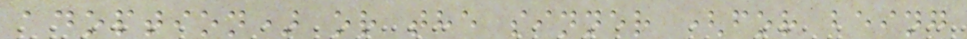adoption) or the sinner (for being
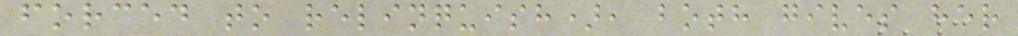forced to relinquish), both gives her
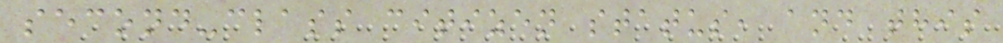second-class citizen status, and this
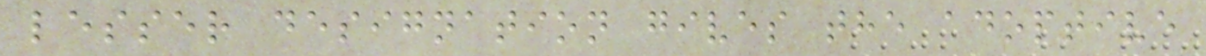lesser designation gives the adoptive
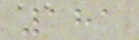181
